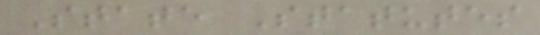State Statutes
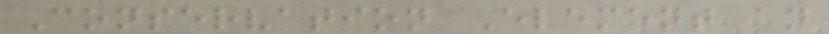Conservation Element an
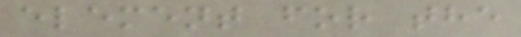element for the
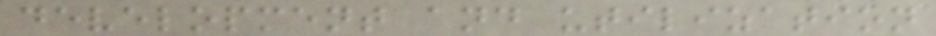development and utilization
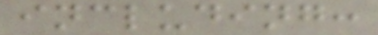including:
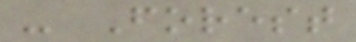- Forest
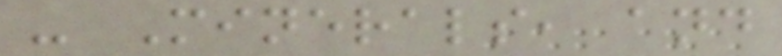- Minerals, and
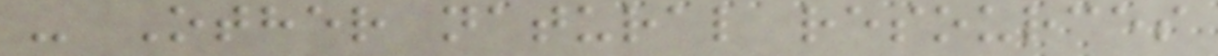- Other natural resources
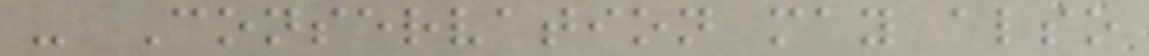- Conservation may also
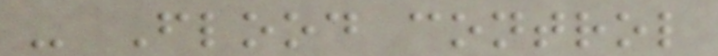- Flood control
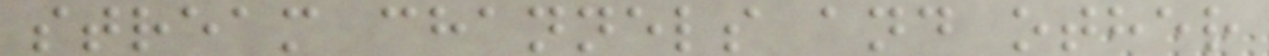stream channels and other
